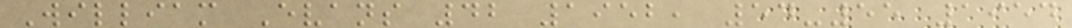William Evans 42 1952, 54-55 1954
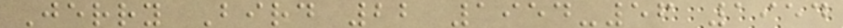Jerry Bird 22 1954-56 1954
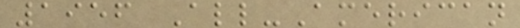1956 All-American
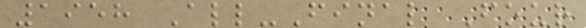1958 All-Final Four
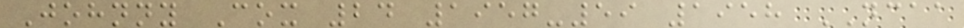Johnny Cox 24 1957-59 1958 NCAA
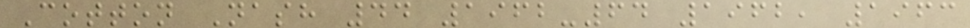Cotton Nash 44 1962-64 1962, 1963
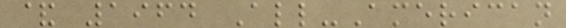& 1964 All-American
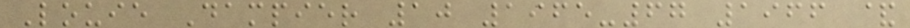Louie Dampier 10 1965-67 1966 &
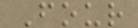Four
